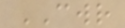CWR
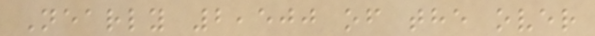Nearly 2,500 of the over
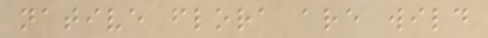native flora are wild
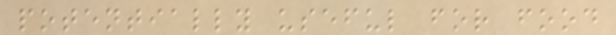potentially useful for food
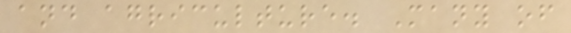and agriculture. Many of
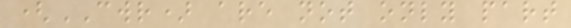(CWR) are not only part
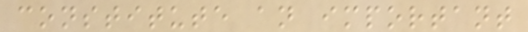constitute an important
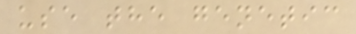use the genetic
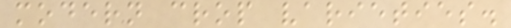modern crop varieties.
